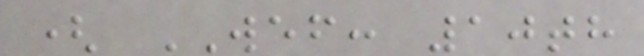( WEF: 10th
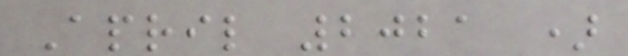April 2021 )
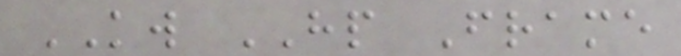KW HP Frame
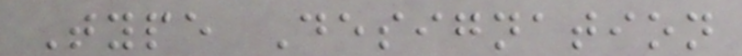Type Designation
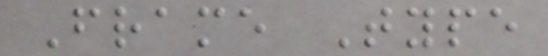Frame Type
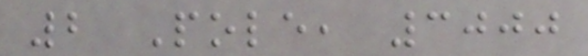2 Pole, 3000
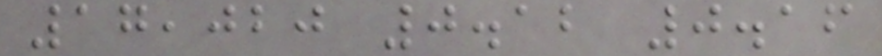17,020 0.12 0.16
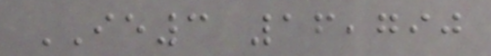IE3 16,790
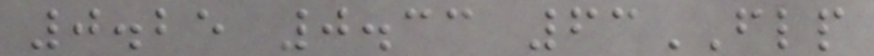0.25 0.33 63FLP
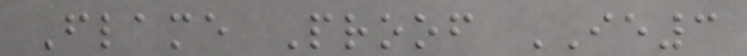Flame Proof IE3
